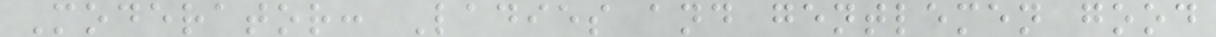Moderator: Ladies and gentlemen good
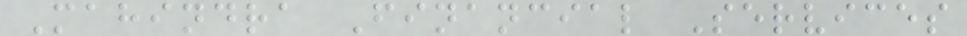Mahindra Financial Services
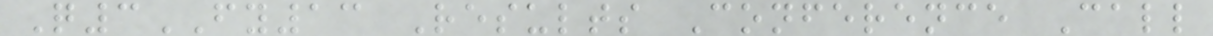Q3FY13 Results Conference Call
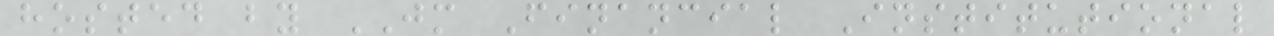hosted by JM Financial Institutional
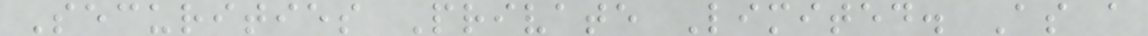Securities Private Limited. As a
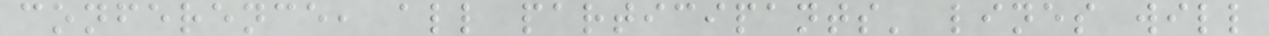conference, all participants' lines will
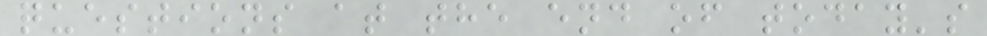questions at the end of today's
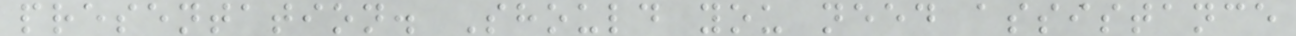presentation. Should you need assistance
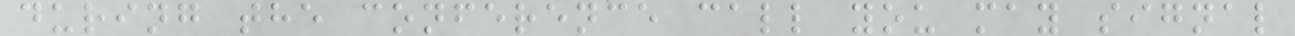during the conference call you may signal
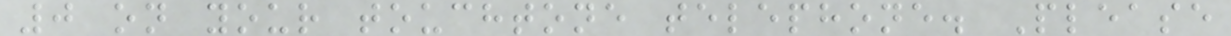0 on your touchtone telephone. Please
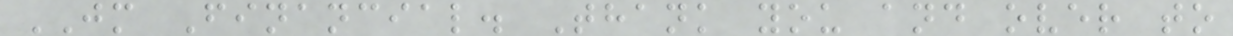JM Financial. Thank you and over to
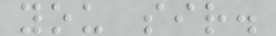you sir.
